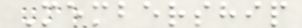Membership
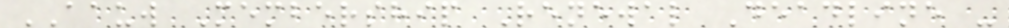AAUW Membership Renewal Deadline -
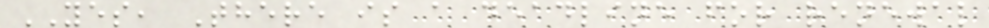YES, There is a deadline for renewal
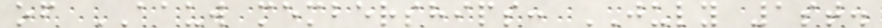of AAUW memberships: JULY 1st.
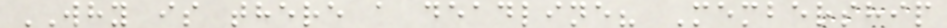WHY is there a deadline? Membership
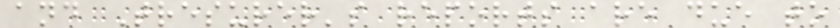and Tresurer's reports are due to
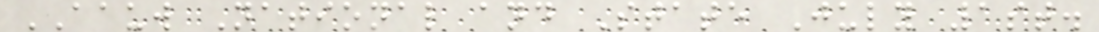AAUW National and State July 1st.
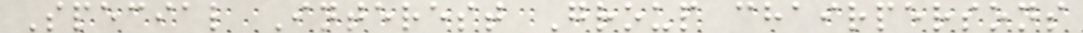Special Interest Group chairpersons
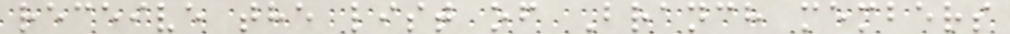receive the list of Branch members
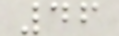46
